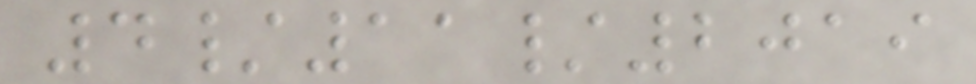4/11/2019
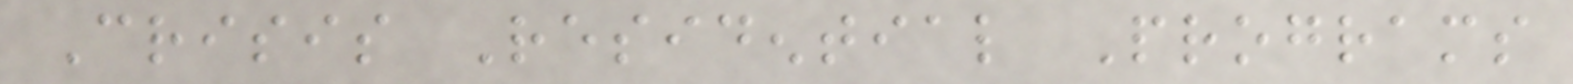Crisis Residential Programs
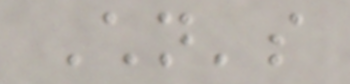Children's
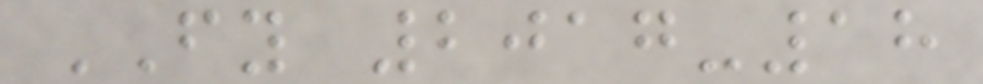FY 2017-18
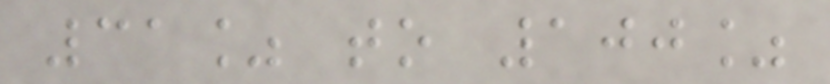31% to 100%
